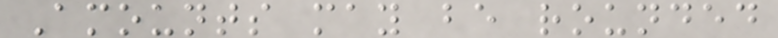Amounts may be rounded
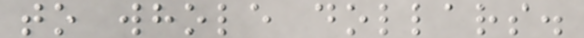to whole dollars.
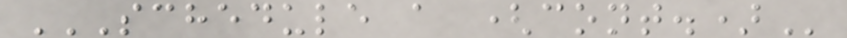SCHEDULE A (CONT.)
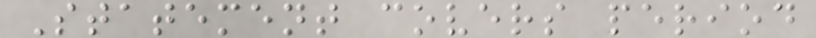Statement covers period
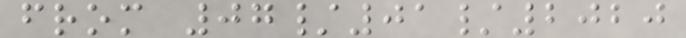from 07/01/2020
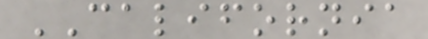CALIFORNIA
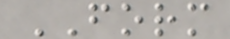FORM
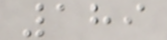189
